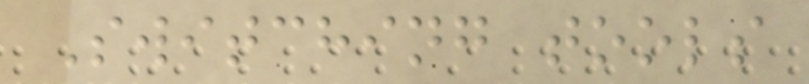Switching tools
